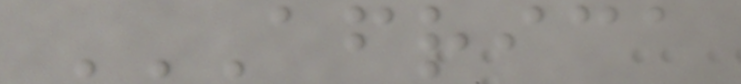AFRICA
